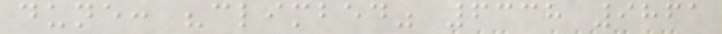dune: "climbed" 6338 9861
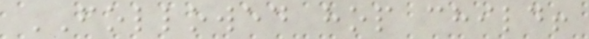FOLLOWED hop child!
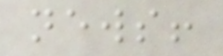news!
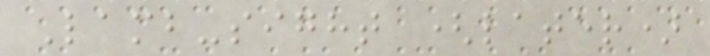Lamb-sight (later)
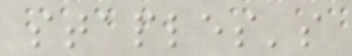staples's
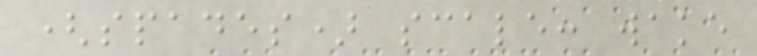(spades) scale: wake
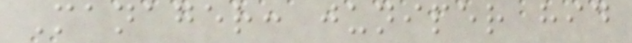Manager: juniper hid
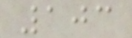103
